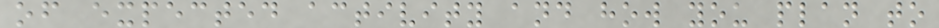of expected activity and how you plan to
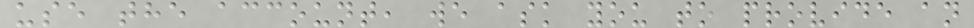use the account, we ask you to provide an
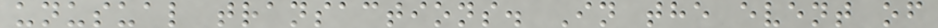unusual transactions. In the event of
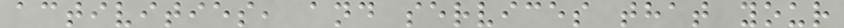activities, and services that your
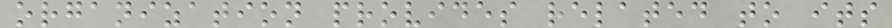organization provides related to its
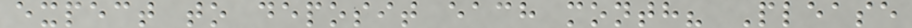expect to deposit each month? Please
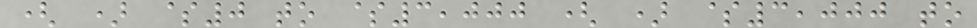( ) $0 to $3,000 ( ) $3,000 to
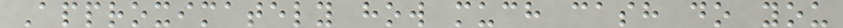Approximately how much cash do you
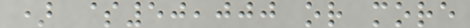) $50,000 or more
